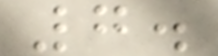7.
